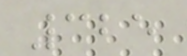325
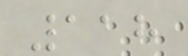118
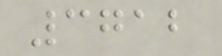3712
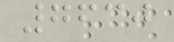7630
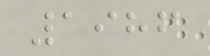1986
